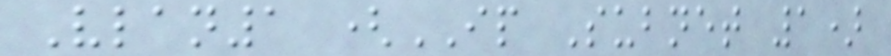Vlan1 (IP Subnet 1)
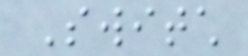Switch
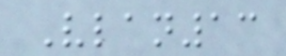Vlan13
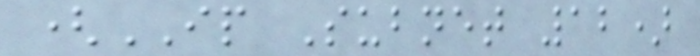(IP Subnet 12)
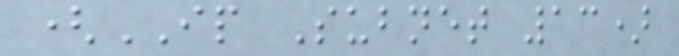(IP Subnet 13)
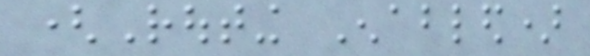(Routing Enabled)
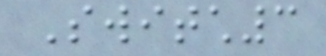Switch3
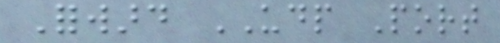Forward UDP Port
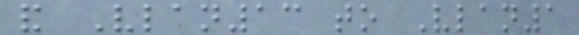and Vlan13 to Vlan1
